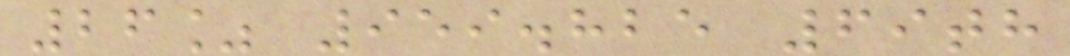26% 959.825 69th
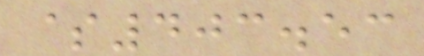$403.53
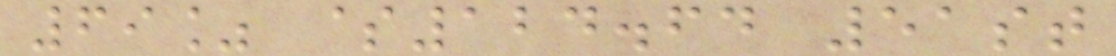69% $124.64 51st
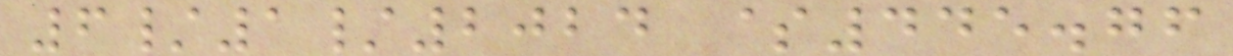6/1/2024 $445.76
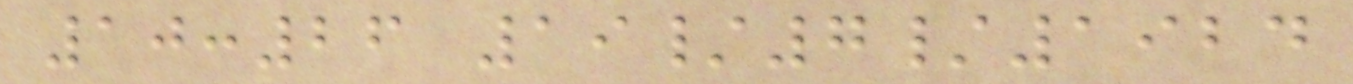10:26 19/7/1924
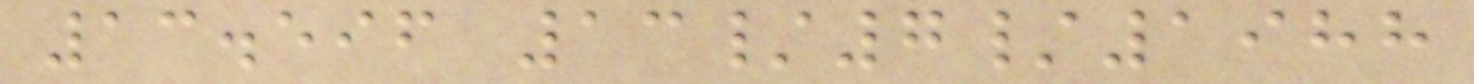13.596 13/7/1988
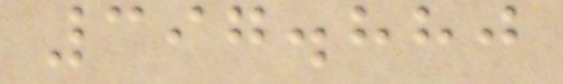397.880
